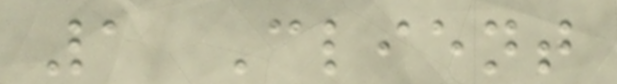1 Client
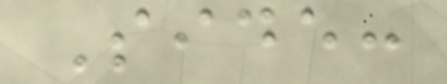Side:
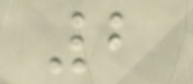2
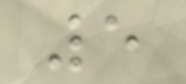5
